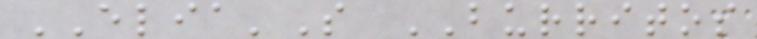ELIA'S BURRITOS
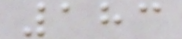183
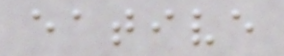eative
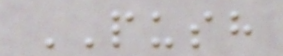PUSH
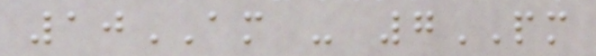10AM - 7PM
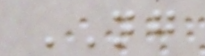NG
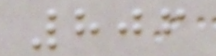806
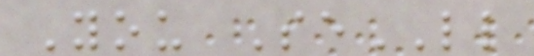You SeLL
